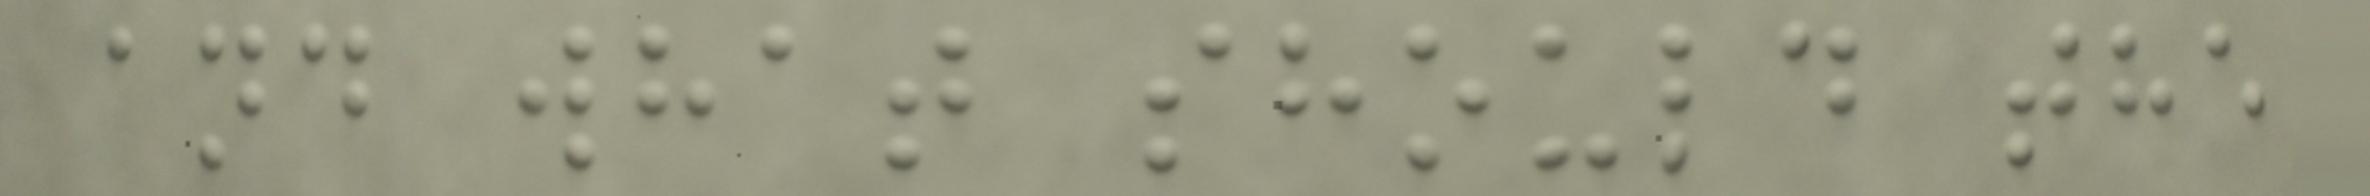and what should the
